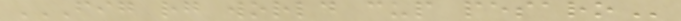FIG RG WORLD CUP PESARO
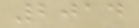2014
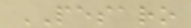PESARO
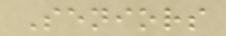Seniors
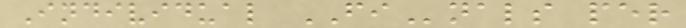Individual FInals per
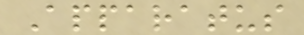Apparatus
